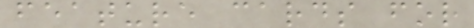feature cards for
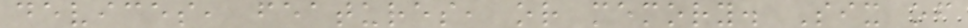devices, features, or memory. Six of
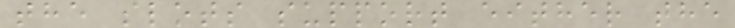the slots support either the
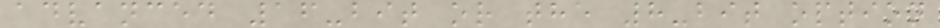advanced 16-bit or the 8-bit option
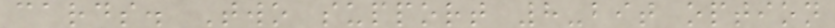cards. Two support 8-bit option
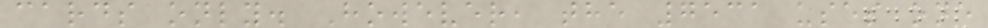cards only. However, the 7531 uses one
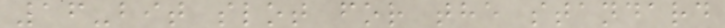16-bit slot for the standard
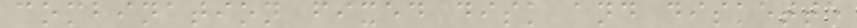combination fixed disk and diskette
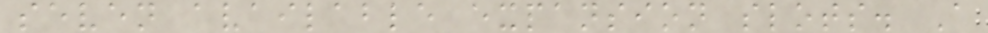seven available expansion slots. A
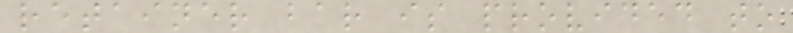retainer bar is provided to
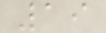19
